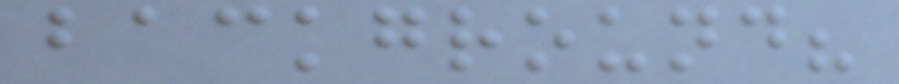background?
